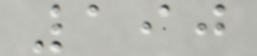190
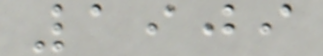1909
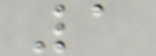1
